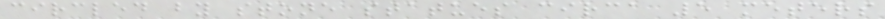circled by stone statues circa 5 meters
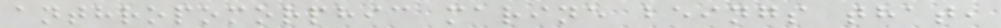anthropomorphic marine beings that,
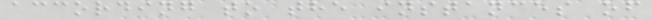according to the instances of
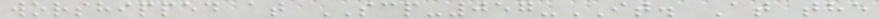worshipped at SCP-057-IT. At the
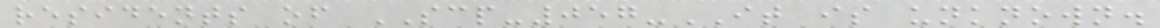residents of SCP-057-IT is unknown.
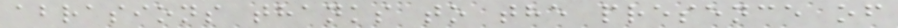abrasions thanks to the presence of
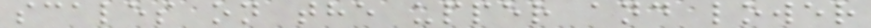scales on the upper and lower
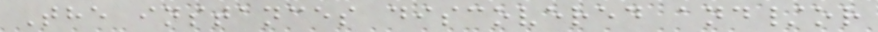The instances discovered and/or
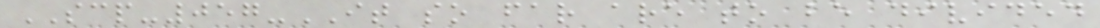SCP-057-IT so far are to be divided
